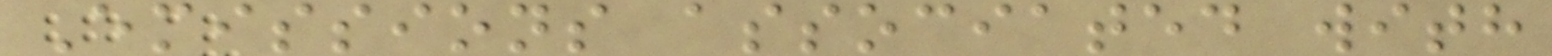Emissions associated with
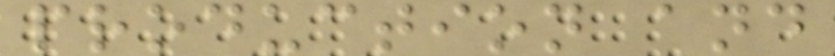production and
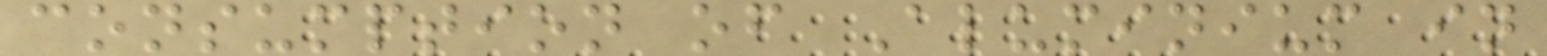consumption of Aluminium in
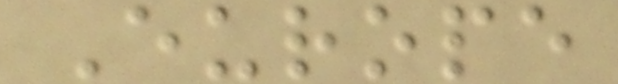Europe
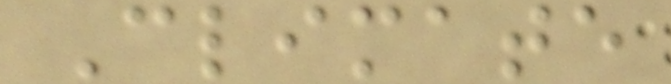Climate
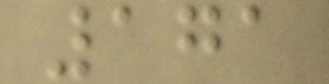171
